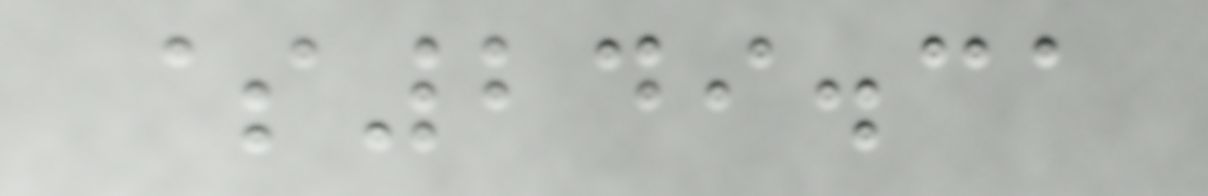$249.31
